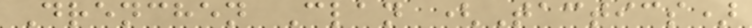Drenchen Clan (Tactics)
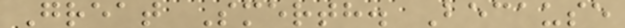Great Smerth. Because
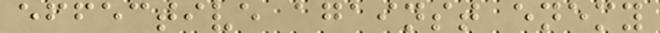effective against enemy
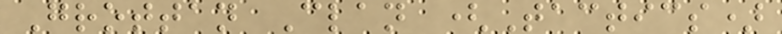Grottan Clan (Tactics)
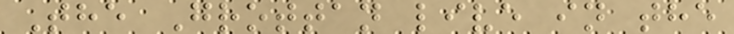The Grottan live in the
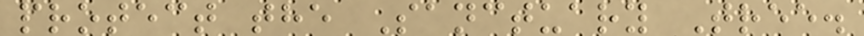protect the Sanctuary Tree.
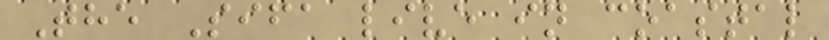The Sifa live in coastal
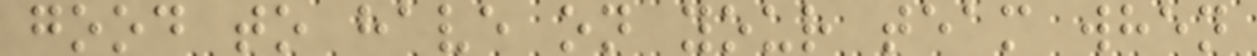good to have on your team when
